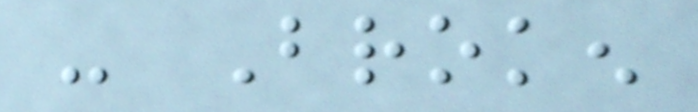- Broken
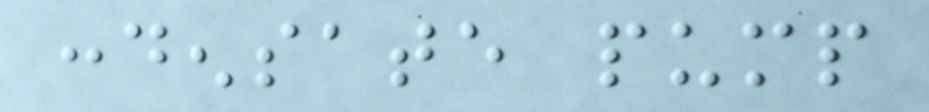condensate pump
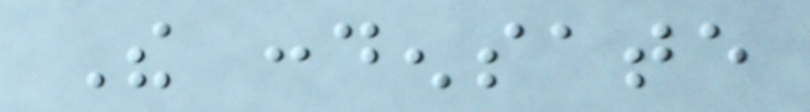The condensate
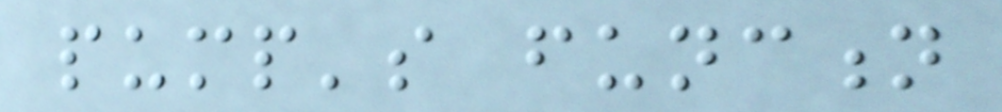pump's function
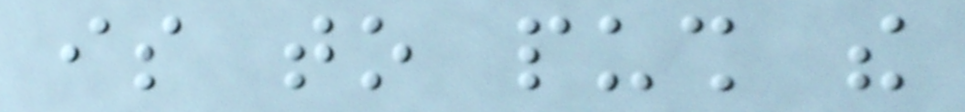is to push the
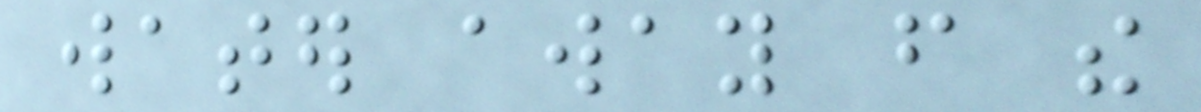water away from the
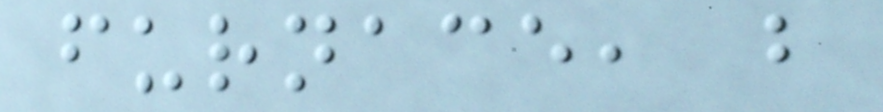furnace, but
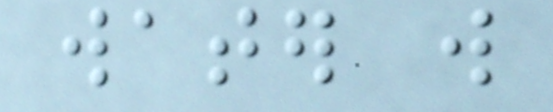water will
